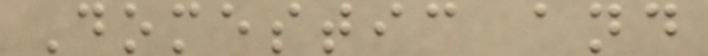Domestic and
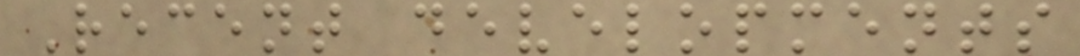Recent developments
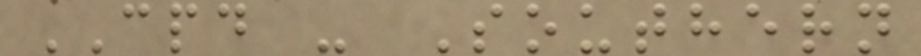CPD - Southern
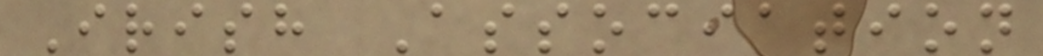Irish Association
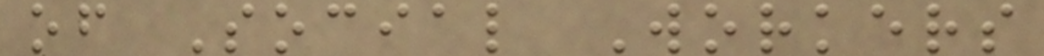of Social Workers
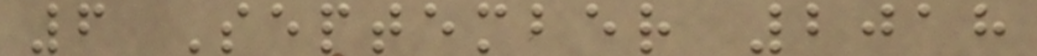6 September 2018
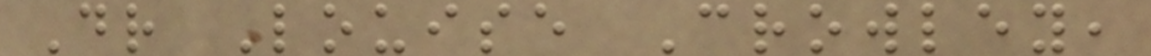Dr Louise Crowley,
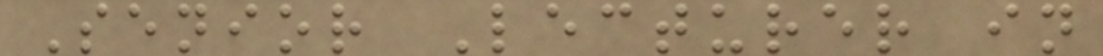Senior Lecturer in
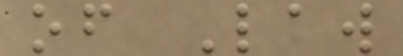of Law
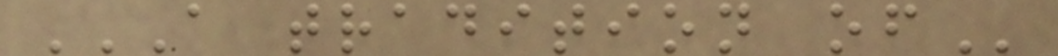A TRADITION OF
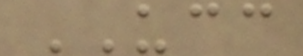UCC
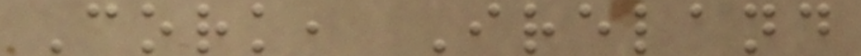Cork, Ireland
